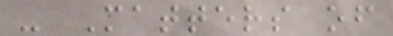- Matters of
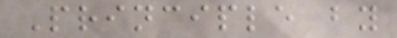Principle by
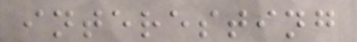interesting
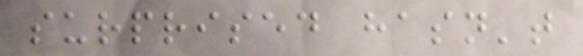surprised hasn't
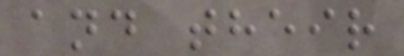and their
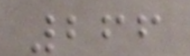266
